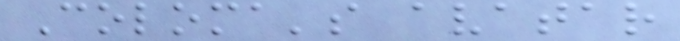Coloma's avatar
